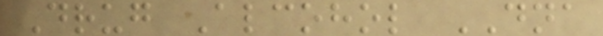Drug Alcohol DNA
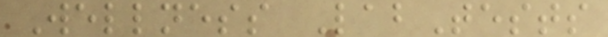Wellness LabTests
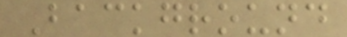Background
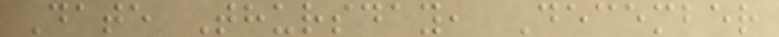Date Thursday, December
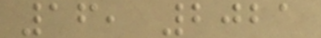16, 2021
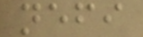nefi
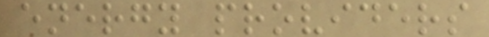energy providers
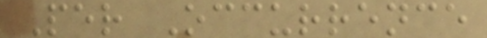Per Occurrence
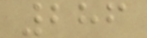286
